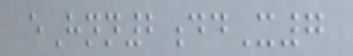eHnn2ddX7
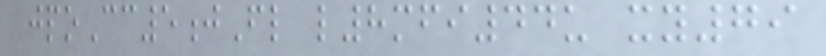jpoCc5jFl l8mfi44u xy79
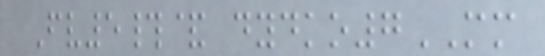Fv5#& dydko7MM
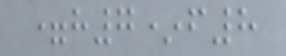=h7*f8
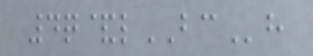4q&lBCh
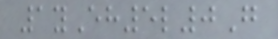1yEh5l0G
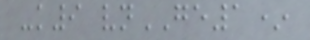-k9 vnGE1*
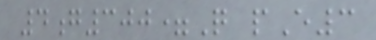4g300=Q pE3
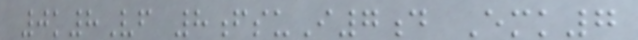0k8Vf 8fsuI7d Emk7
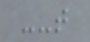--t
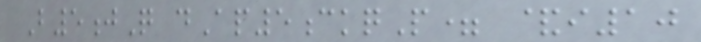B5jQ dAp5ckqP= &i10
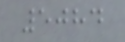5084
